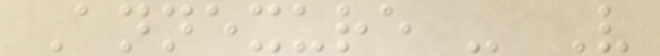Annexure - V
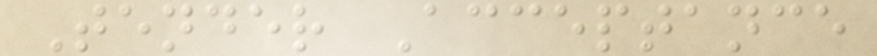Tender Acceptance
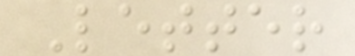Letter
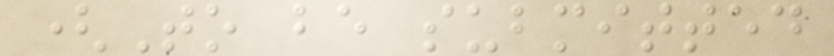(To be submitted
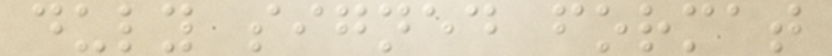duly signed format
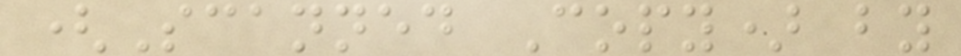(Scanned Copy) by
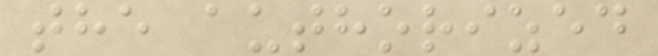the authorized
